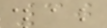30
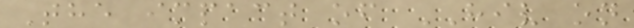The impact of HIV on
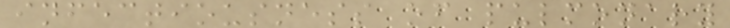infectiousness of pulmonary
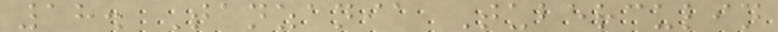18. Tanzania Tuberculin
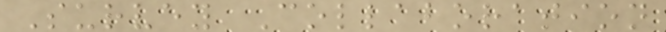Survey Collaboration
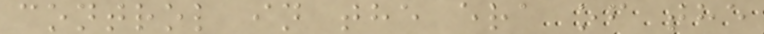control in the era of the
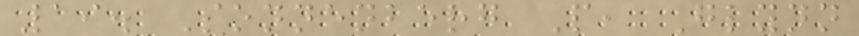19. Sonnenberg P, Glynn
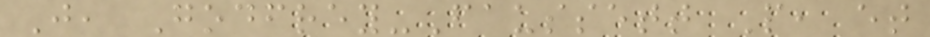J, Godfrey-Faussett P, et
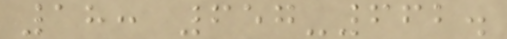18: 657-662.
